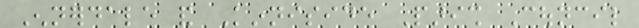Ennerdale and Kinniside Parish Council
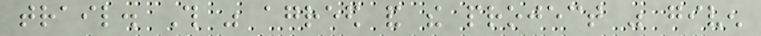trail. This was agreed and the project was given
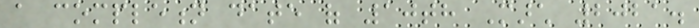a completion date of 10th March 2021.
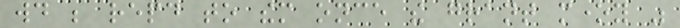would be repaid to them once the grant money was
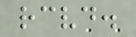received.
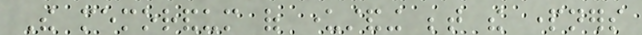The memorandum of understanding between the partners
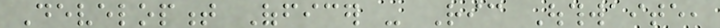Development Officer - Ric Outhwaite,
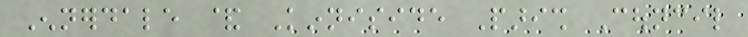Ennerdale & Kinniside Parish Council
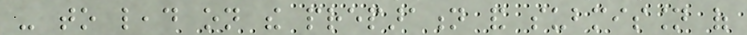- to lead on the preparation and submission of
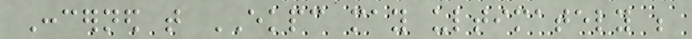Concerned that EKPC may ultimately be
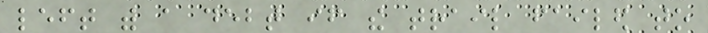left with a debt if the trail failed to
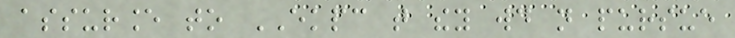assurance to EKPC that they would not pursue
